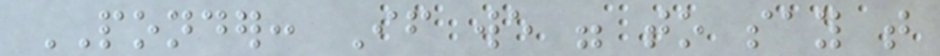PONDER: If we were to say that
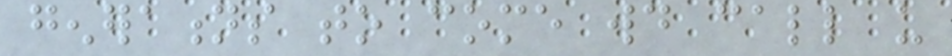generations to come would call us
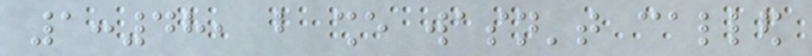1:48, but she wasn't called
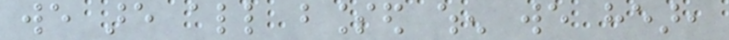we are all blessed when we hear,
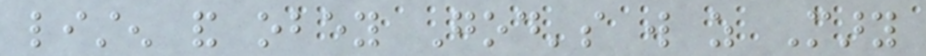listen and obey God's will as Mary
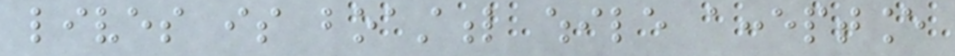lives is boastful while acceptance
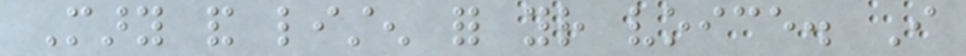Mary and listen for your voice. I
